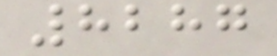8287
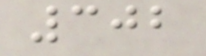302
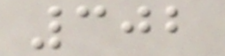302
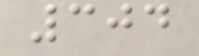304
